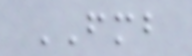FMB
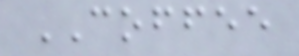COFFEE
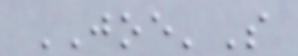JOE'S
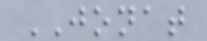JONAT
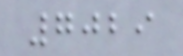7029
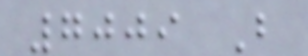7009 B
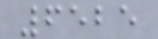6525
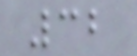32
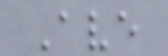Ave
